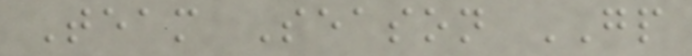Team Season GP
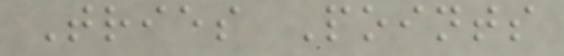Tries Points
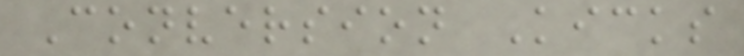Conversion Kicks
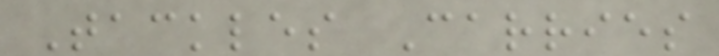Tackles Carries
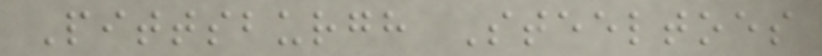Pittsburgh Steeltoes
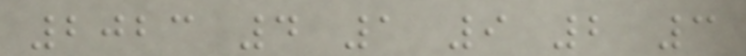2023 4 1 9 2 3
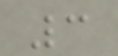3
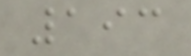193
